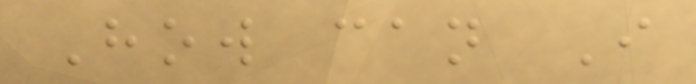How can I
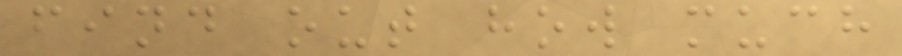find out how much
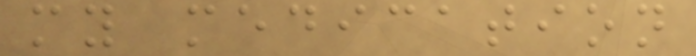my medication
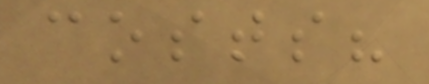costs?
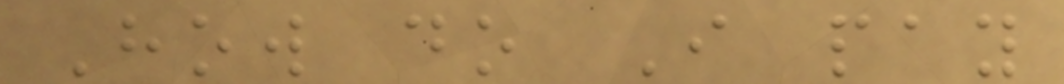How do I pay
